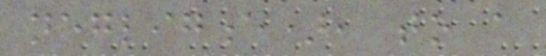negligence), to a
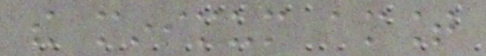the minimum amount
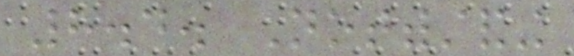8.4. Notwithstanding
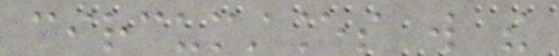circumstances will the
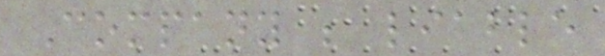Company be liable
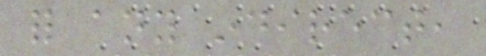for any indirect,
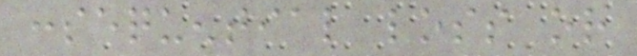consequential loss or
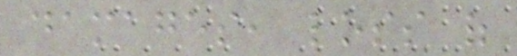damages, loss of
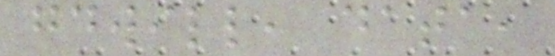goodwill, data,
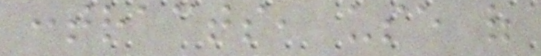contracts, use of
